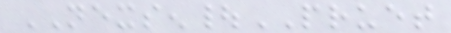NEXSEN|PRUET
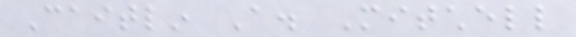Caitlin A. Mitchell
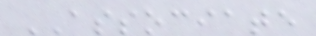ASSOCIATE
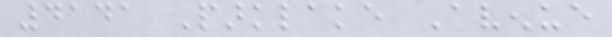4141 Parklake Avenue
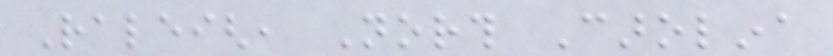Raleigh, North Carolina
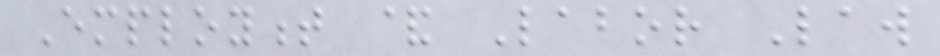Employment & Labor Law
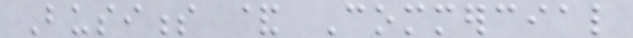Business & Commercial
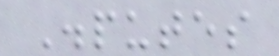Disputes
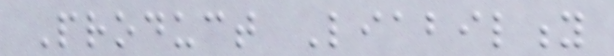Product Liability
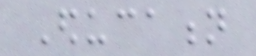Education
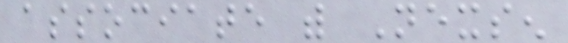associate with Nexsen
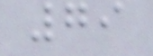79
